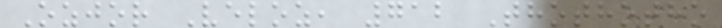Ozjor Veloz, 712 Thothotho
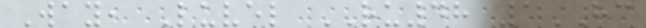Way, Luvel RU48 1HC
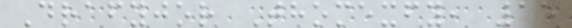Drafyjor Thomexfy, 15
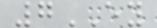7EY
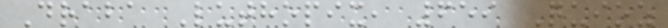Draba Luthopix, 659 Quioz
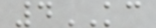4KC
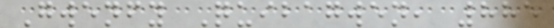Gwenfy Quibagwen, 885
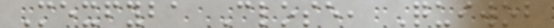Mexfyba Close, Quiwob
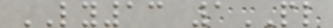LY13 1PL
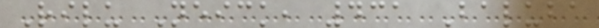Rilu Neick, 431 Baluba
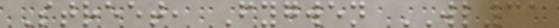Street, Fygwen WL31
